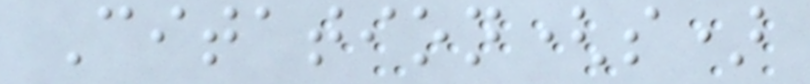Citation(s)
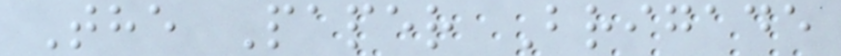The Paper Brigade
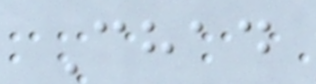Chad
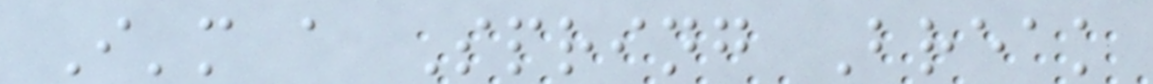I'm a Spring Break
